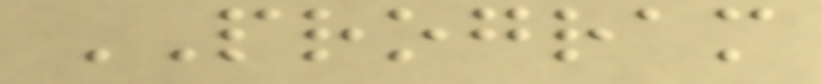PROGRAM
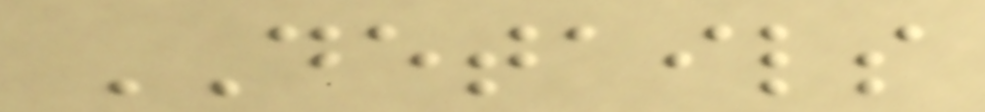DETAILS
